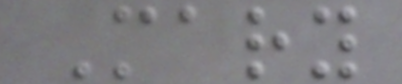Mary
